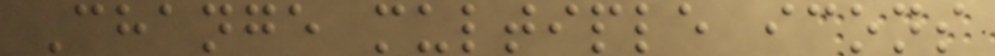Change multiple icons
